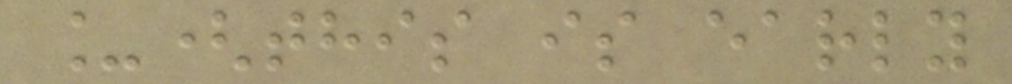_(this is early
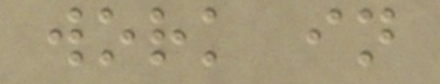work in
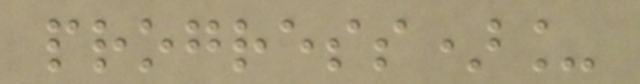progress)_
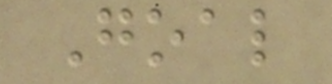Goal
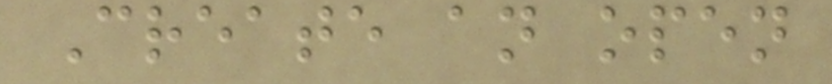Create an open
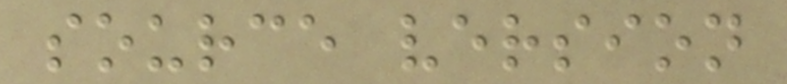source version
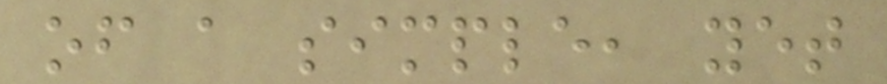of a simple, yet
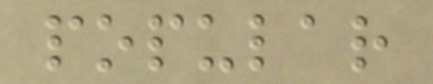popular
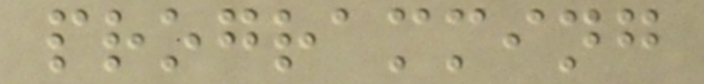programming
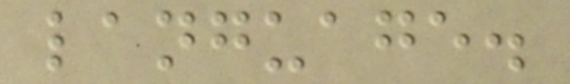language.
